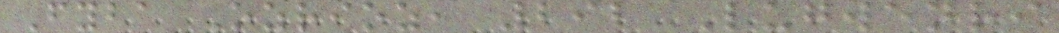Fyba Ozrioz, 292 Lugwenri
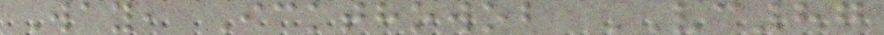Way, Ickthowob VC87
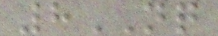8NQ
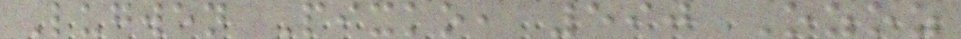Lugwen Pixko, 590 Ozoz
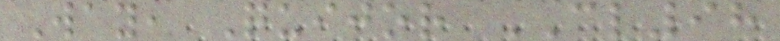Way, Quijor CL98
